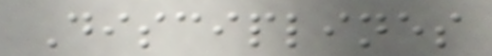Disciplines
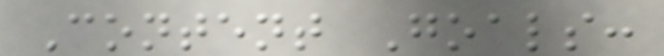Content Goals:
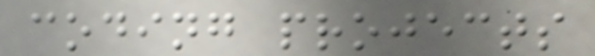coding projects
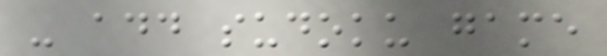- add sudoku game
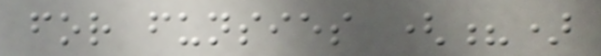for funsies (?)
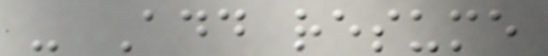- Add resume
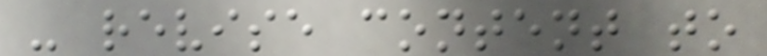- revise content to
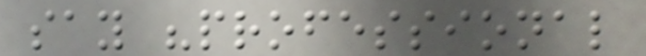say "professional
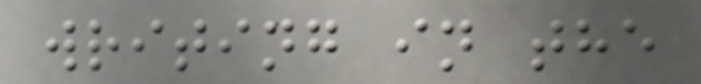writing in the
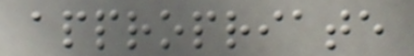appropriate
